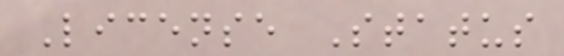License Status
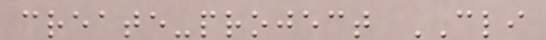create-project CLI
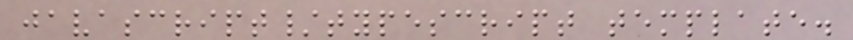javascript/typescript template.
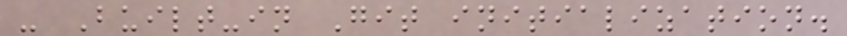- Built-in Git initialization.
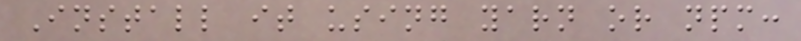Install it using yarn or npm:
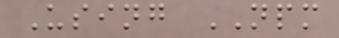Using NPM
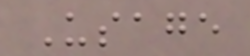Usage
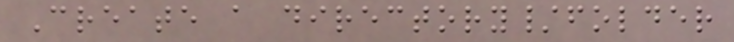Create a directory/folder
